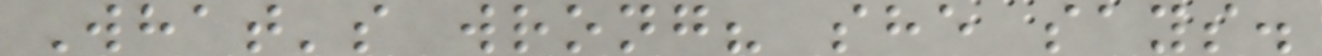What's wrong? she says.
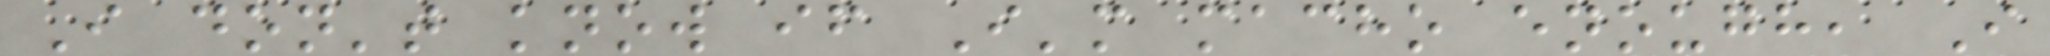I don't know if I'm macho enough, I
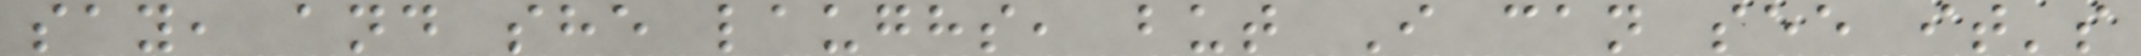say, and she laughs, but I can see it's
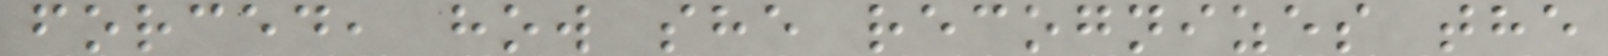forced, how she recognizes the
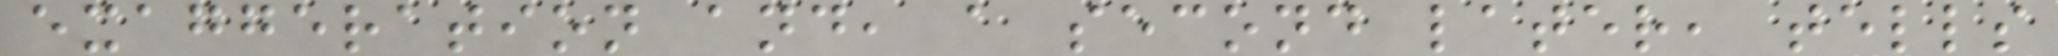exaggeration and, a second later, tells
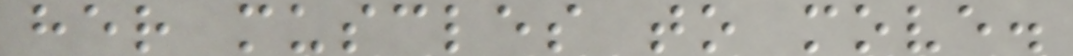her muscles to move.
